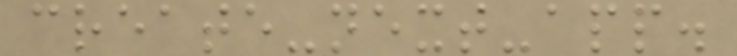create-next-app.
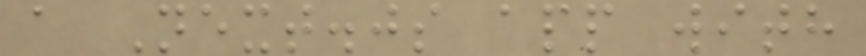a Next.js app with
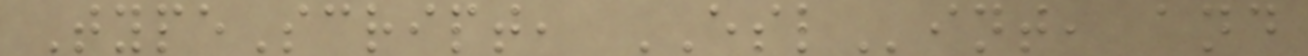TypeScript, ESLint, and
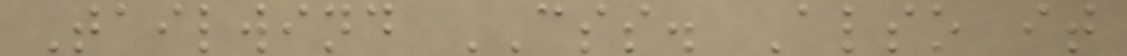Tailwind CSS. Also it
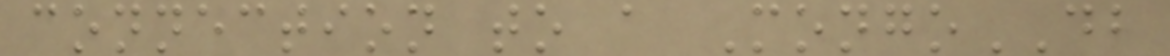connection to a MongoDB
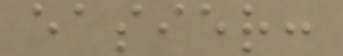easier:
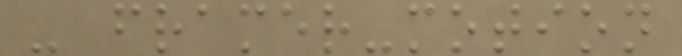- framer-motion
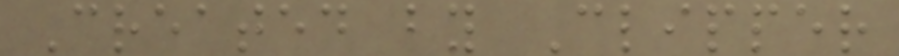Created by Clipper
